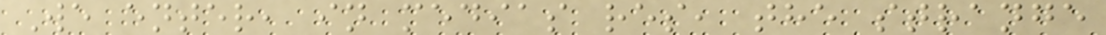We enter, in medias res, the strange
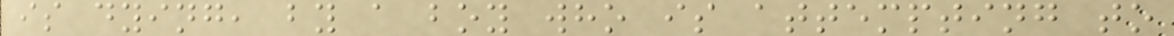is dying, by a boy who is attempting to
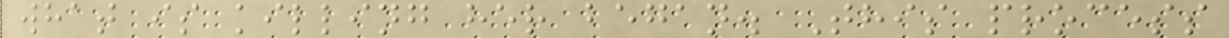what is killing her began. This process
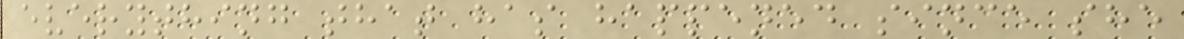everything that has happened since she
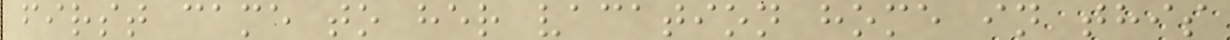first came to her vacation home in this
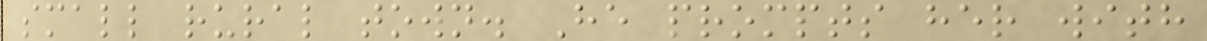small rural town. He prompts her with
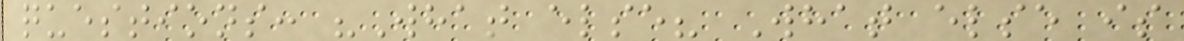questions: "What else? What else is
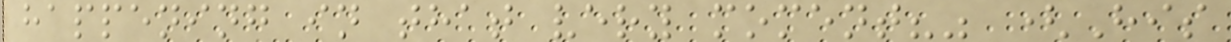happening in that very moment?" (His
